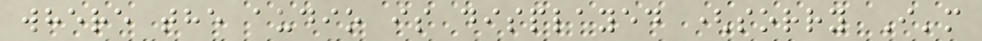where the audio is displayed (sorry I'm
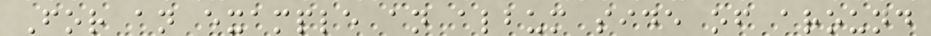For an example an album side of around
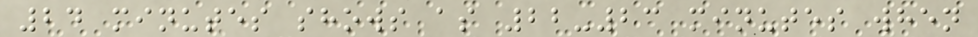24 minutes shows as 22-23 minutes when
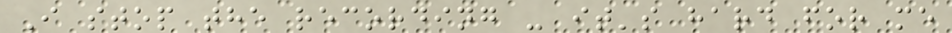I stop the recording - it's hard for me
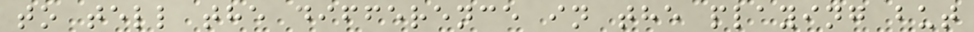to tell the difference in the playing but
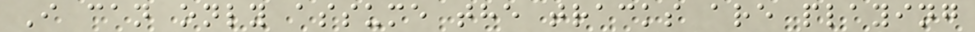I can only assume the tracks are playing
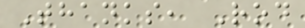Thanks, Rod
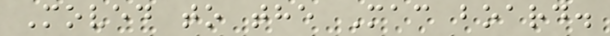Moved to the Mac board.
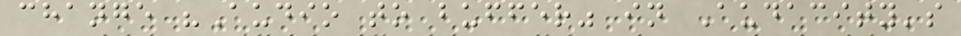change "Audio to buffer" in Audacity's
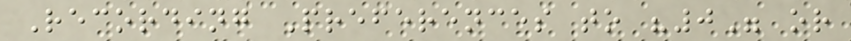Recording Preferences to "0" or
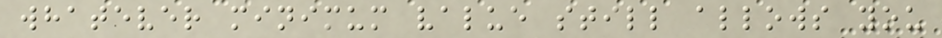whatever minimum value still allows you
